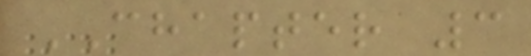CHAPTER 3
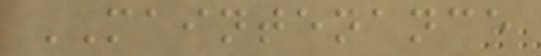MAINTENANCE
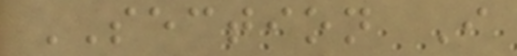SECTION I
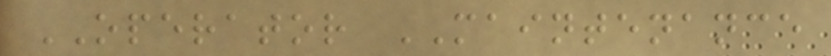OPERATOR MAINTENANCE
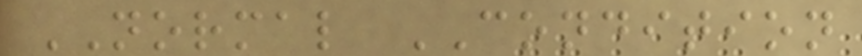NORMAL CONDITION
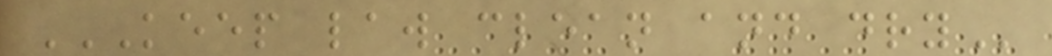KEEP LAW CLEAN AND DRY
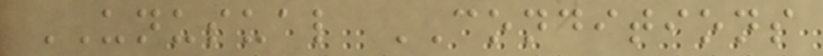UNUSUAL CONDITIONS
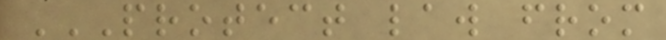PROTECT LAW FROM
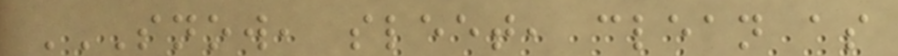SNOW, SLEET, CLEAN AS
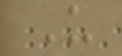U
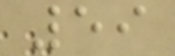59
